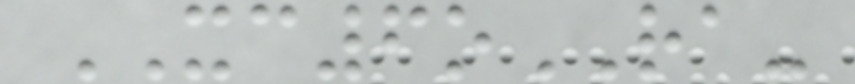XC6oRA-
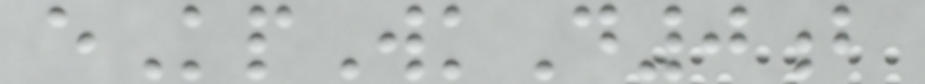eKpWkD0b
